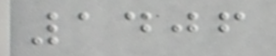1406
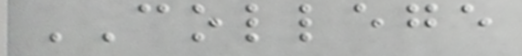COLLEGE
